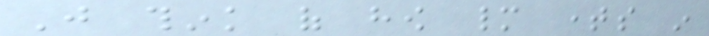Just think of how many times in
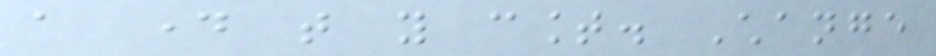a day that you count. Change
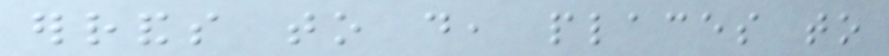errands to do, places to
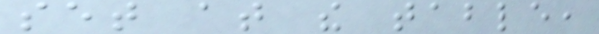set at the table,
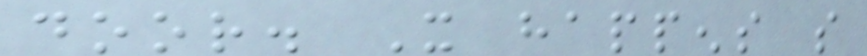door. It happens so
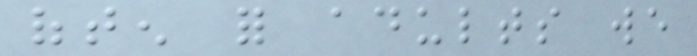often for adults we
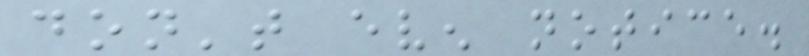don't even notice.
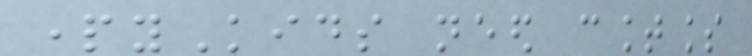partyKids need countless
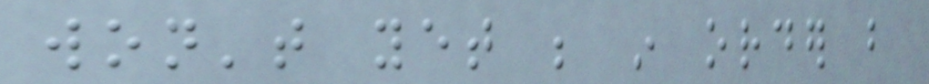won't yet be in order but
